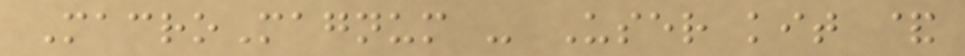MacroMagnum - User kit &
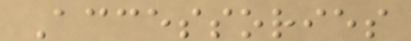Accessories
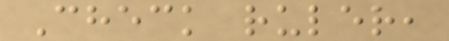Check ruler,
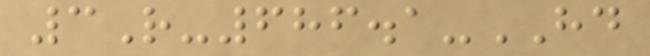3R-686.1-HD
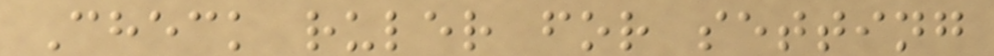Check ruler for setting
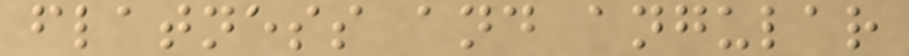flatness and angular
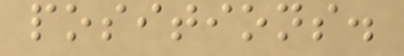positions.
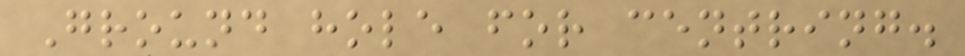Ground hole for centring.
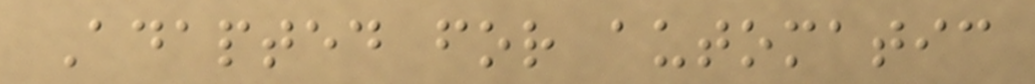Adapted for automatic
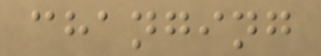changing
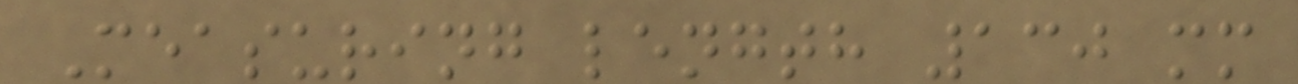Measuring length 130 mm
